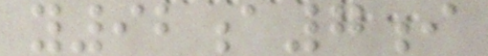y92a7i
